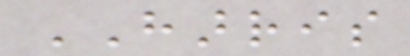HARRIS
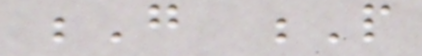G P
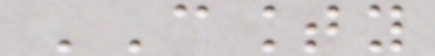COUNTY
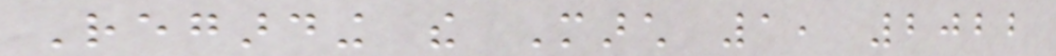Regarding the March 1, 2022
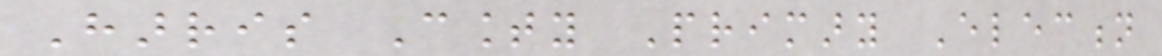Harris County Primary Election
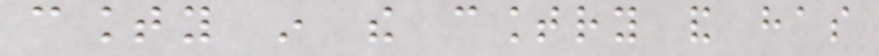county in the country and has
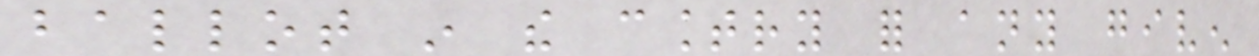ballot in the country for any given
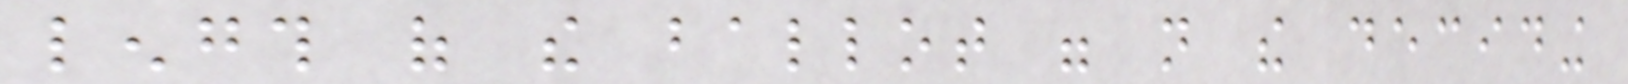length of the ballot were not the deciding
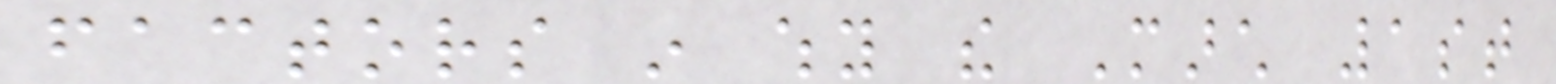factors in why the March 1st
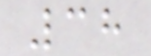38
